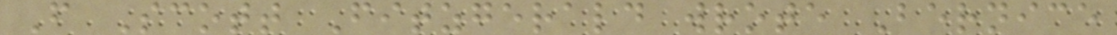F Scott Fitzgerald wrote Bernice
